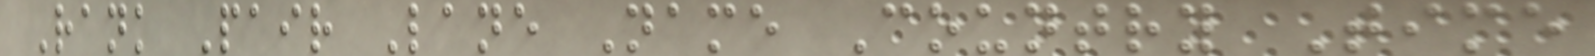Rank Pair Lane Name Country Time
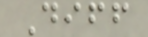Diff
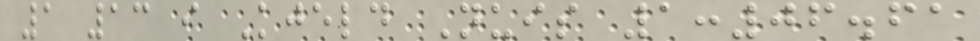1 13 i Kjeld Nuis 1:06.61
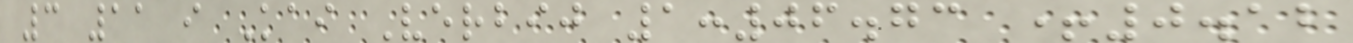3 11 i Kai Verbij 1:06.73 +0.12
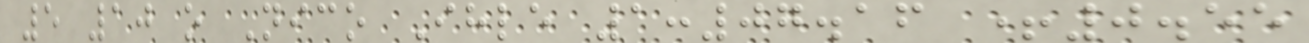5 10 o Nico Ihle 1:07.16 +0.55
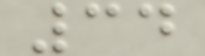34
